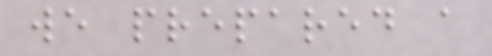we prepared a
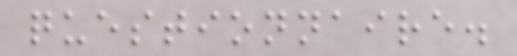questionnaire.
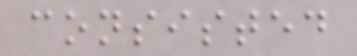consisted
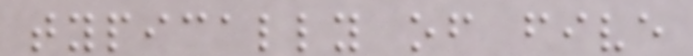typically of five
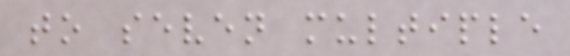to seven multiple
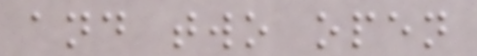and two open
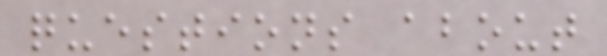questions about
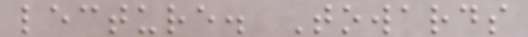lecture. Towards
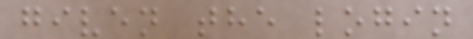given the login
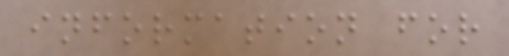information for
